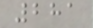281
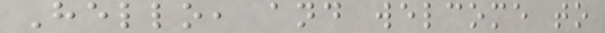Hello, and welcome to
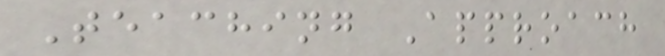Teaching Approach
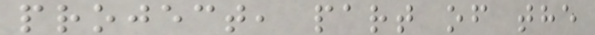project, part of the
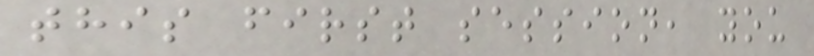this first session, you
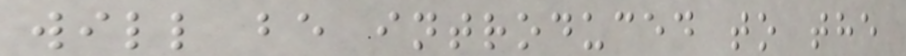will be introduced to the
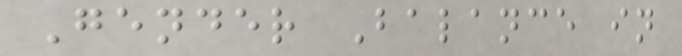Gender Balance in
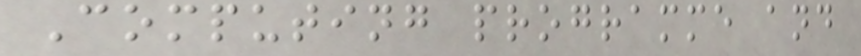Computing programme and
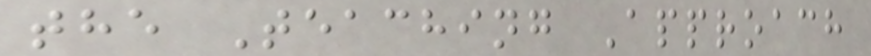the Teaching Approach
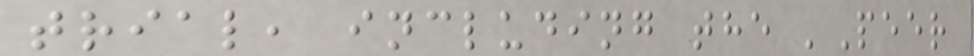trial, including the 'Peer
